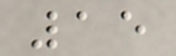15
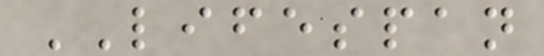LIFESPAN
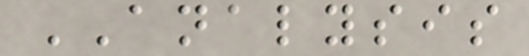ANALYSIS
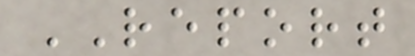REPORT
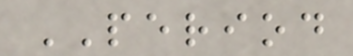PERIOD
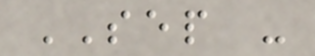SEP -
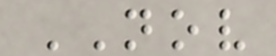NOV
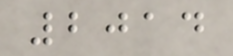2014
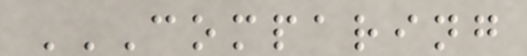COMPARING
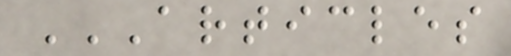ARTICLES
